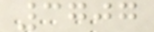3707
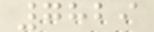7829
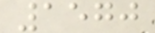1570
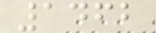1462
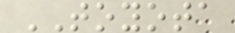TOYOTA
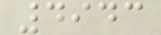4943
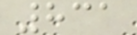831
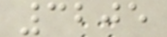3205
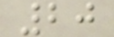20
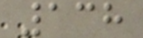138
